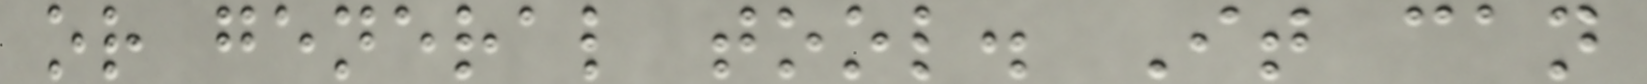or general tool. It can
